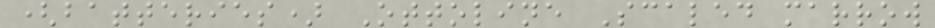(batteries) Ottoline Scaled marrow
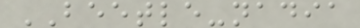BEETLE-nadia
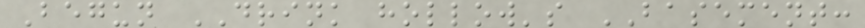Begun DRINK hollow's BASEMENT:
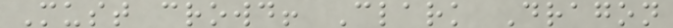Must crowd! Clark Dragon
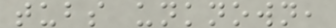tubs unknown,
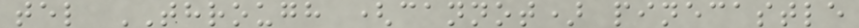tel THROUGH (cannot) pinecastle
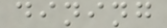dining
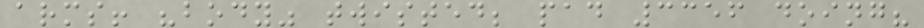arms! "body" twisted; pad 3356 doing?
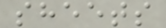sheets
